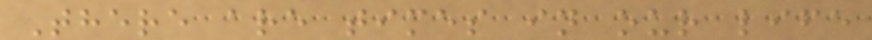There are times in our life
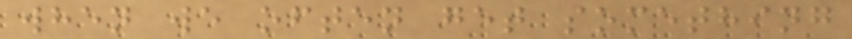when we often get something
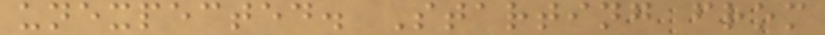unexpected. Starting from
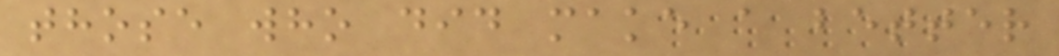those who did make a better
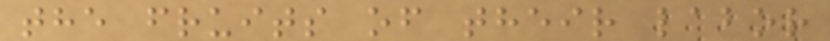the fruits of their labor
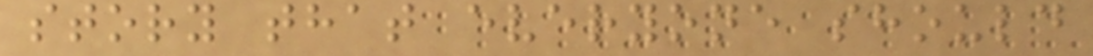story that everyone should
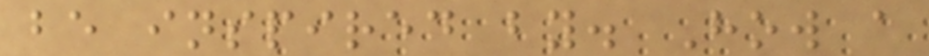be inspired by. How a
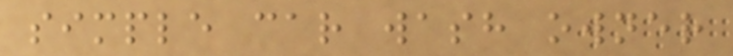simple car wash owner
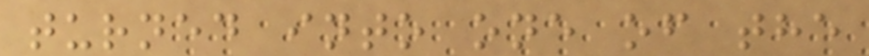turned into one of the
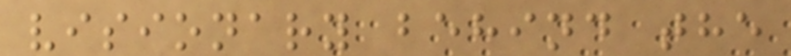visionary behind the
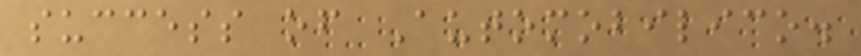success of Automobilico.
